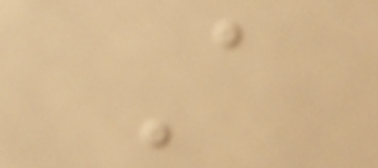A
